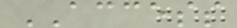ACCESS
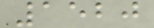1520
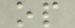op
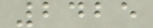2425
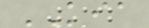KIA
